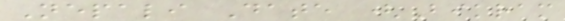Nepali Date (Bikram
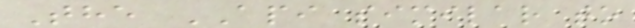The API similar to
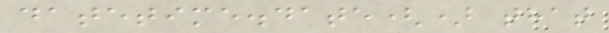datetime.date() that
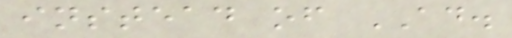instead of AD.
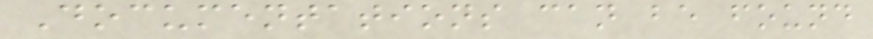Documentations can be found
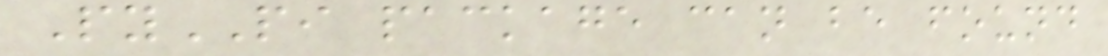PyPI package can be found
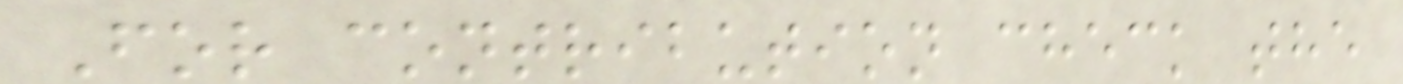For contribution check the
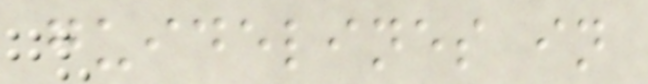guidelines in
